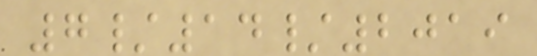7/14/2019
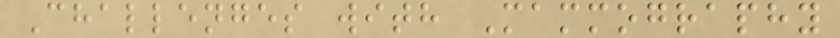Challenges with Mammography
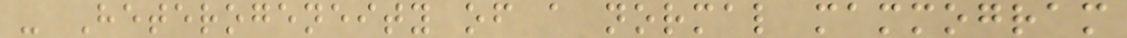- Heterogeneity of a normal mammogram
